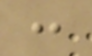:
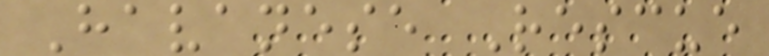Havanese Rescue
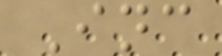Inc
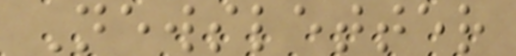Newsletter
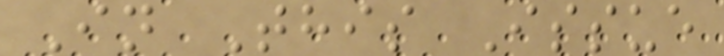In This Issue
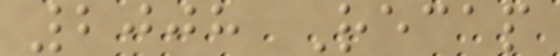2008 Recap
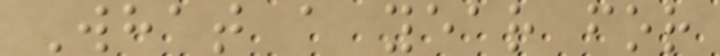What a year for
